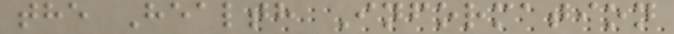the Health Information
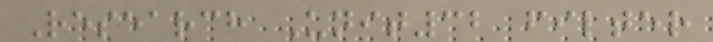Research Unit32 filter
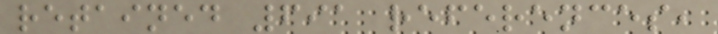retained 691 references,
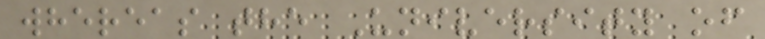whereas the University of
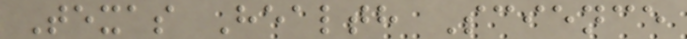Texas Health Science
